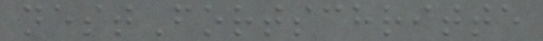nestFortschritte
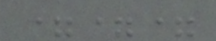===
